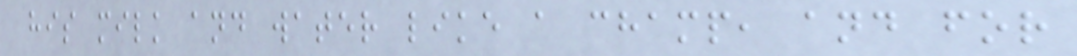his milk and water like a champ, and for
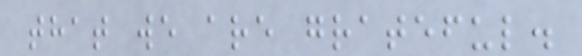that we are grateful.
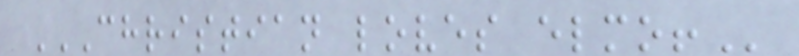CHRISTIAN LOVES ELMO!
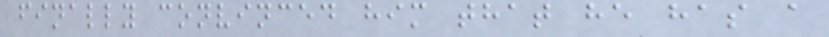finally convinced him that he has a
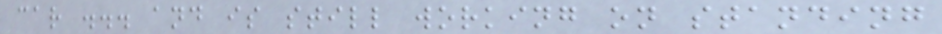car ... and is still working on standing
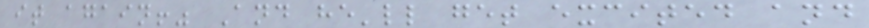it again!" And he'll get excited and
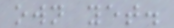own yet.
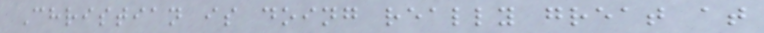Christian is doing really great at
